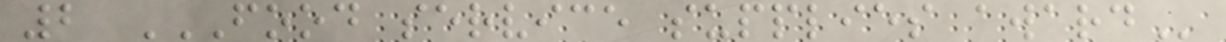2 FOOD SERVICE SUPPLIES AWARD
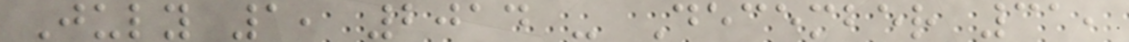July 1, 2014 - December 31,
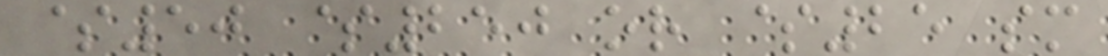$50 $250 or $25 sm
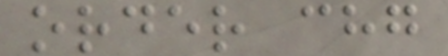order chg
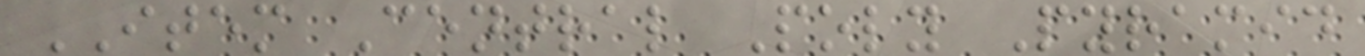ITEM Central Poly Pyramid
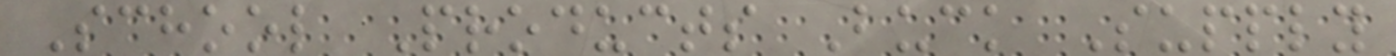School Products Buck Supply
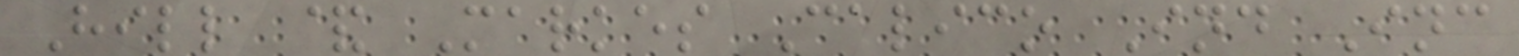Hill & Markes Calico Ind Inc
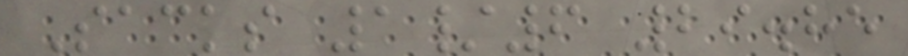Sacks 1/6 29.85
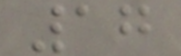17
